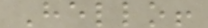Hello!
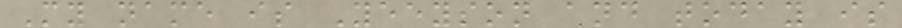My name is Yeeyson and today is
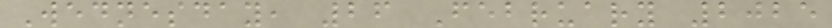Wednesday, 26 February 2025
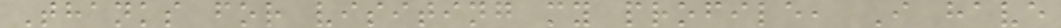Thanks for visiting my profile, I have
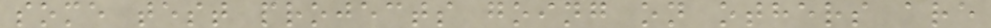some test projects going on others are
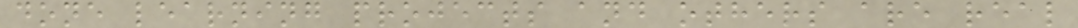done learning projects and others are real
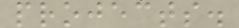projects.
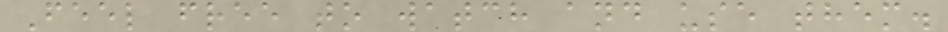Feel free to watch and use them.
